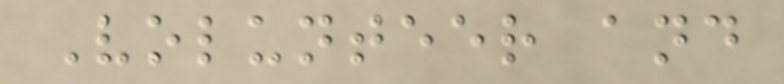Volunteer and
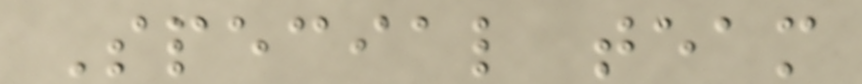Special team
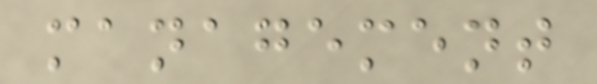management
